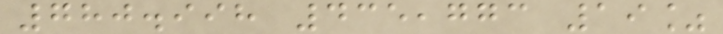780.998 435,773 19%
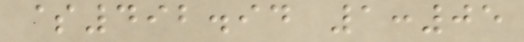$492.94 1:05
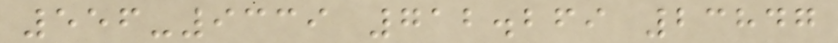556-9339 712.269 23847
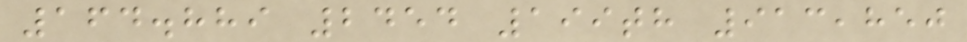164.889 2454 199th 913,850
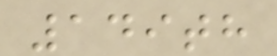149th
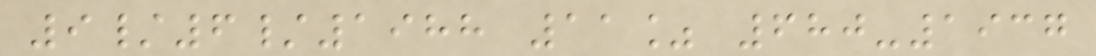9/6/1988 11% 680-1937
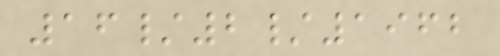16/2/1962
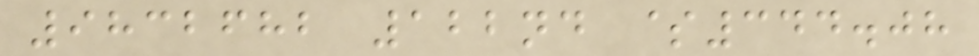9832682 122nd $344.08
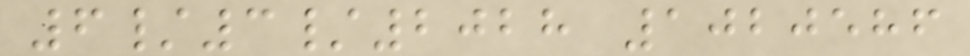6/3/2028 1020586
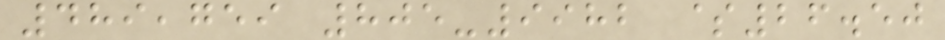489,759 805-9982 $26.50
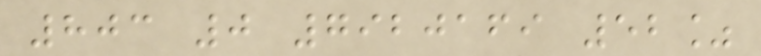803 0 7920169 52%
